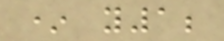* y1;
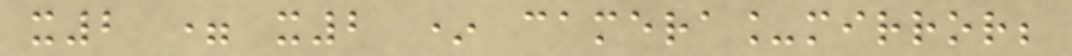x2 = x2 * camera_mirror;
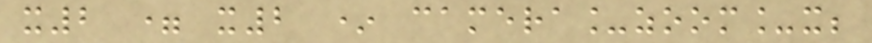x2 = x2 * camera_zoom_x;
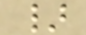}
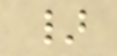}
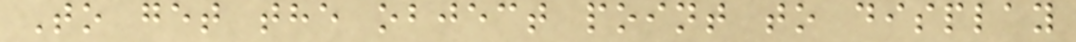To get the object point to display
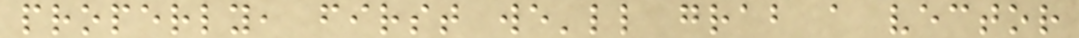properly, first we'll grab a vector
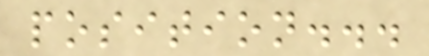position...
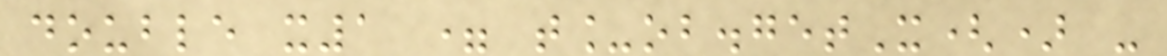double x1 = t_ob.getX() -
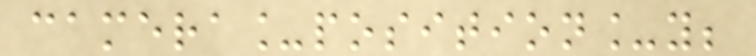camera_position_y;
